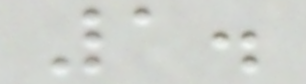1.
